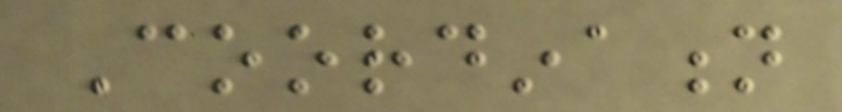Coordination
